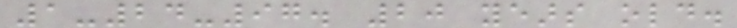1-24-97. 20 years old.
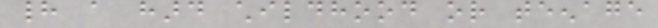had a hard childhood or teenage
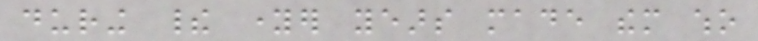during their younger years made them who
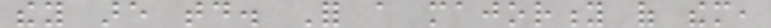they are today. For a majority of them,
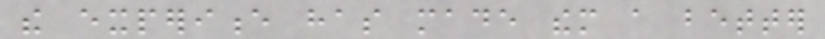the experience has made them a better
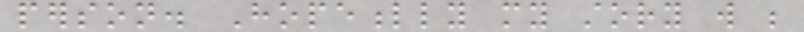person. Hopefully my story will be
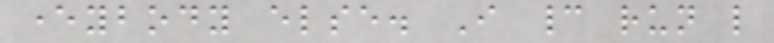everybody else. I cannot run like
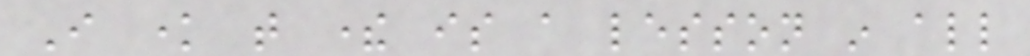I know that there is a lesson in all
